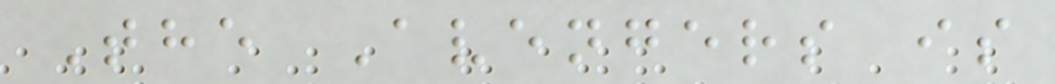The Avengers is
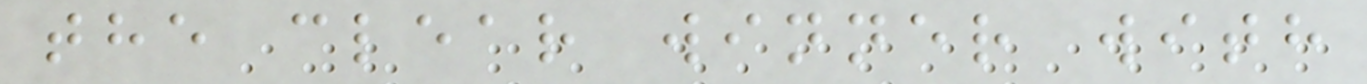the clear winner with
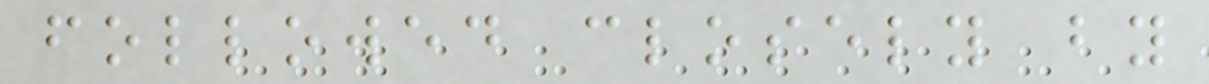followed closely by
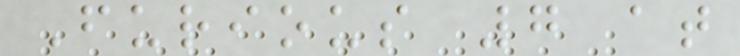Furious 7 at
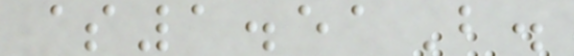$1.51B.
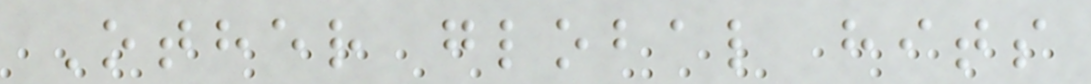Other global hits
